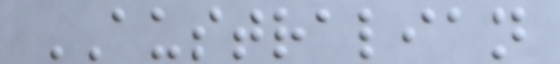AUSTRALIAN
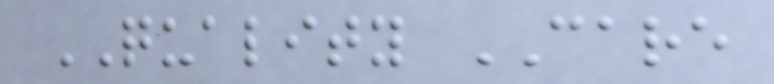QUALITY CARE
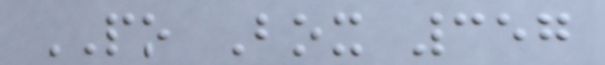PO Box 357
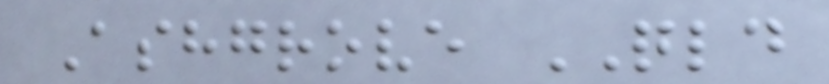Ashgrove QLD
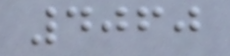4060
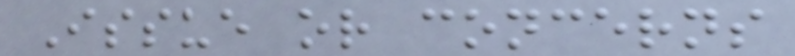Issue or concerns
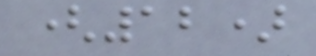(12)
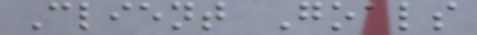Client Goals
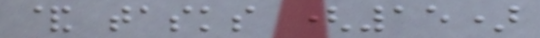& tasks (15)
